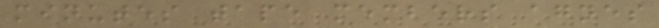minutes tape members agnes
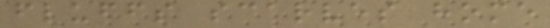fluffs scarves home
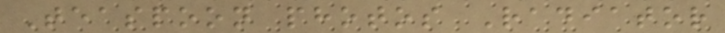Teaspoon photos Radiator
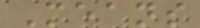Means
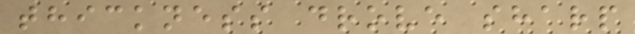thickness drove sharp
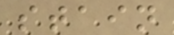stain
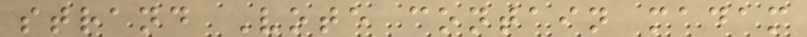strand Vote contain madam
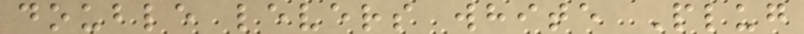double levers white Plug
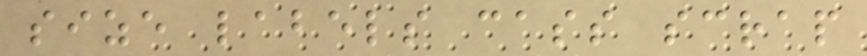size labels cass scrap
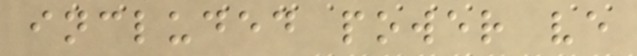included power ve
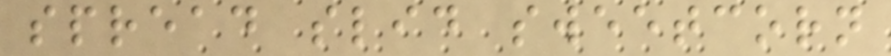spread slid sweetcorn
